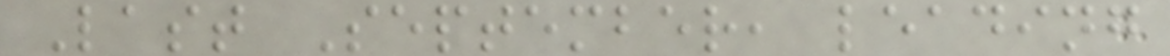Last September, leading
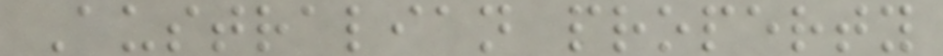Australian property
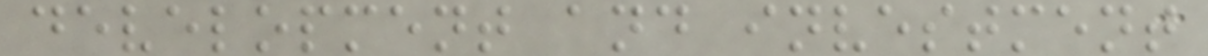development and investment
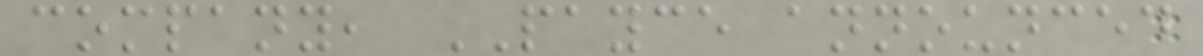company, PAYCE announced
